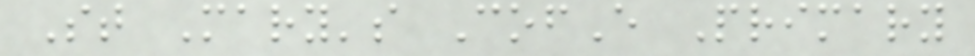St Mary's CofE Primary
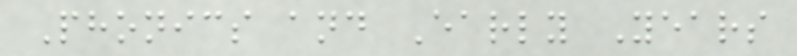Phonics and Early Years
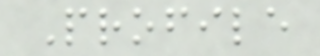Profile
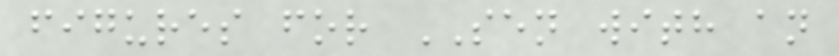figures for SEN with an
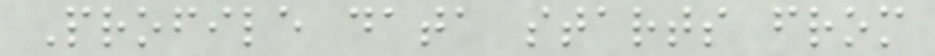Profile data starts from
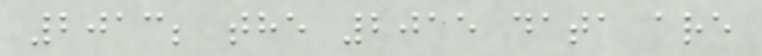2013; the 2015 data are
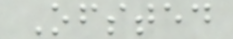Ofsted
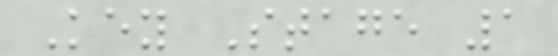Key Stage 1
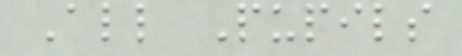All Pupils
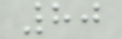80
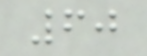60
